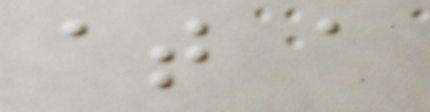at a
